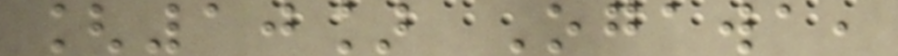[10] Ogawa,
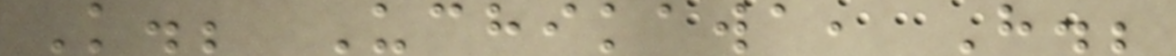K.; Uchikawa, H.;
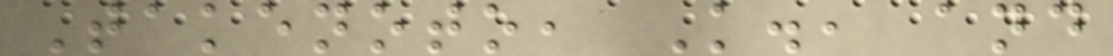Takenoto, K., and
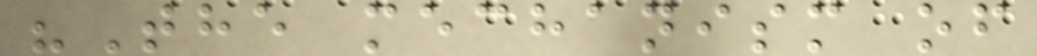"The mechanism of
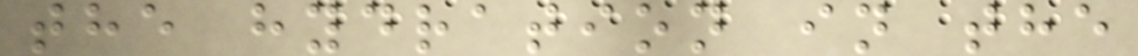the hydration in the
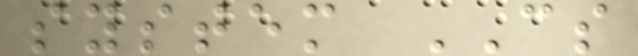system CS
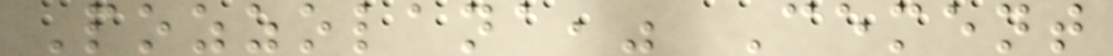Pozzolana," Cement
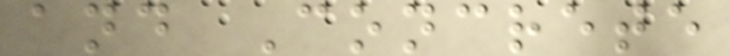and Concrete
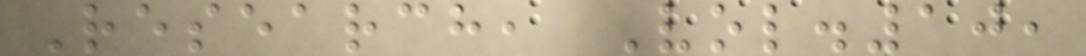Research, Vol.10,
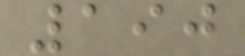190
